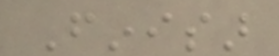Finisar
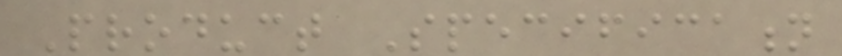Product Specification
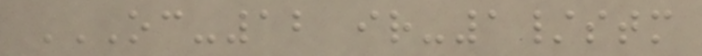OC-12 IR-1/STM
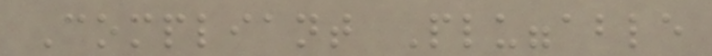Compliant Pluggable
